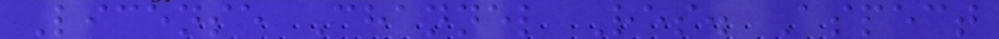License Channel Res. Aspect
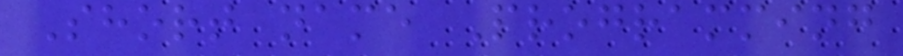Short name Programming
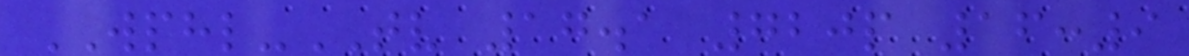WPHL-TV 17.1 720p 16:9
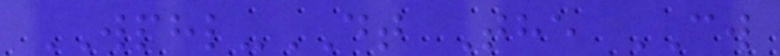WPHL-DT The CW
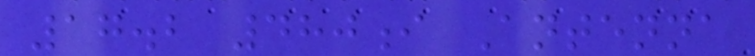17.2 480i Antenna
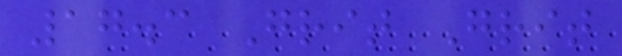17.3 Grit Grit
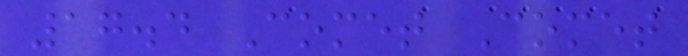17.4 Comet Comet
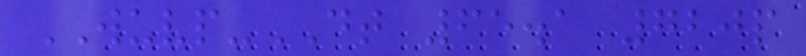WUVP-DT 65.1 720p
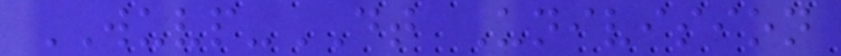WUVP-DT Univision
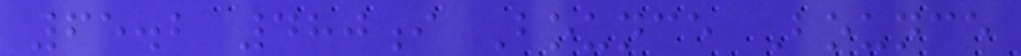65.2 480i Bounce Bounce
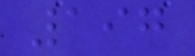197
